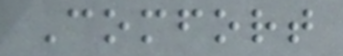Comfort
